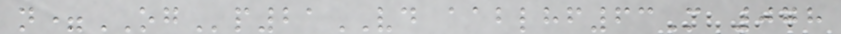n=OGp21VD aablhf63M 078
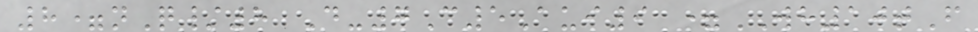8=nQ/8 D-7C5Aui9 =WH10tF
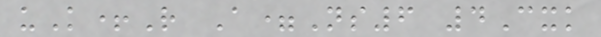uK+R A=Ns6 4Cxk
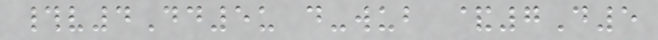#v4Dd5u d-wub &7D5
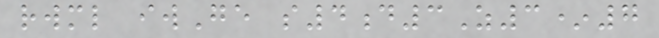rwml iwGe s4d3Z3*7
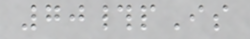70#pIs
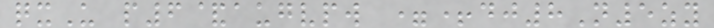qxU p6&augvpw =+dj8N5zy
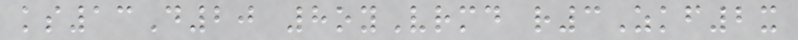ks13D20 8oyVrmd r3Zkf2x
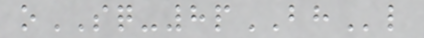oSQ-8pBHl
